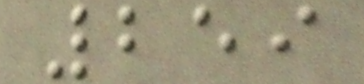259
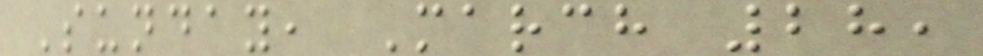Sunday, March 28,
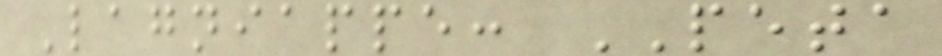Lagniappe: PETA
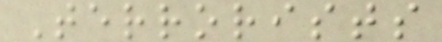Terrorists
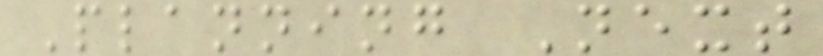Planning Next
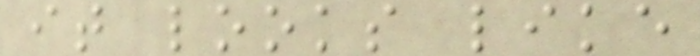it looks like
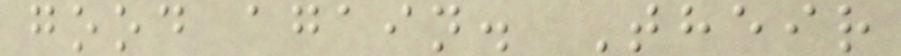good again. Their
